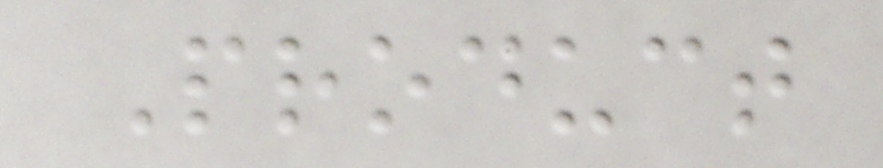Product
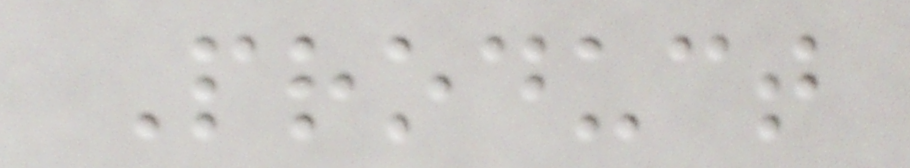Product
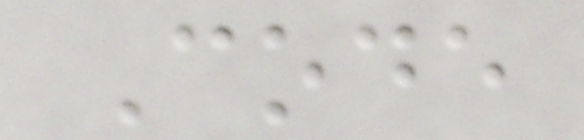Code
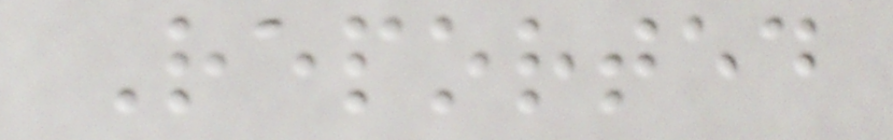Reported
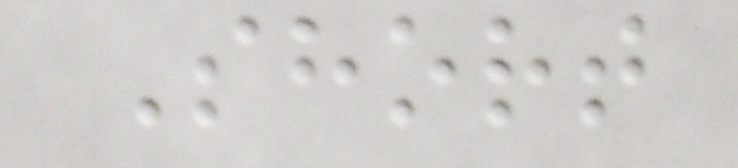Short
